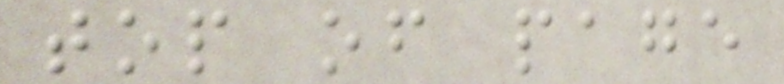top of page
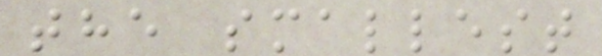the smallest
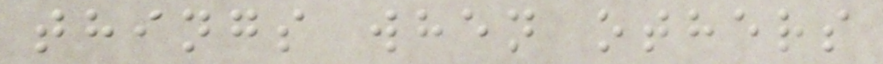things when others
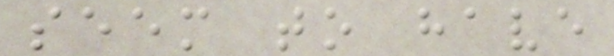seem to have
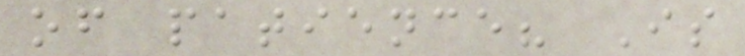of patience? Is
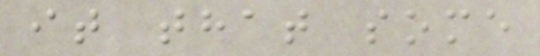it that some
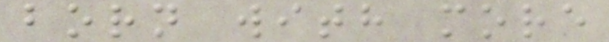born with more
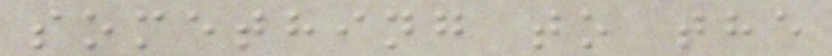something to the
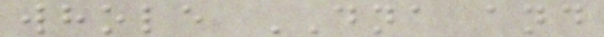whole DNA and
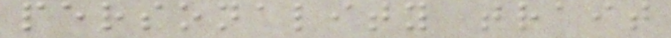personality trait
